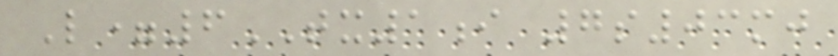L=6TX1i 7s03mj
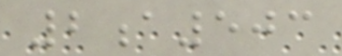2a503
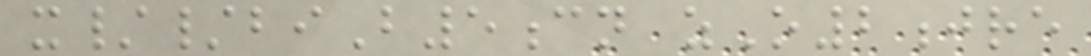x//biB5cn zO2jre
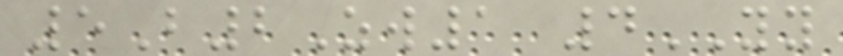5B2Zw1 4YY
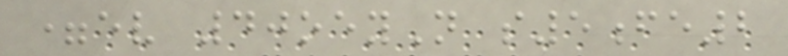=ev 40oeyN s5fe2
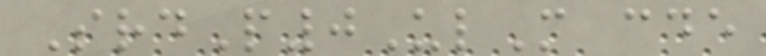SrdP0UlM cde
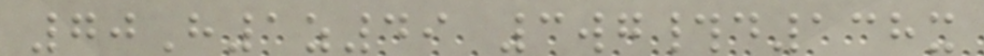70H1z49 3wg#d138x
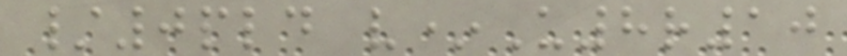/0pld v*U8r10
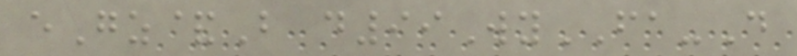eGz&B d99WyFA-D
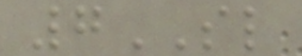7SL
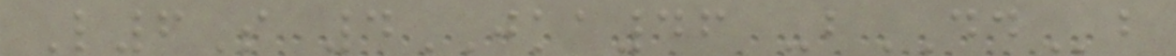L6S 4JKA46 -bDDb
